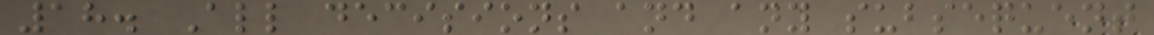18. All decisions and any subsequent
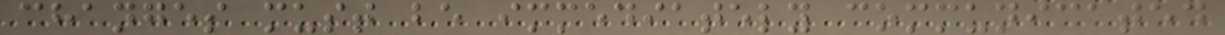changes must be immediately communicated
